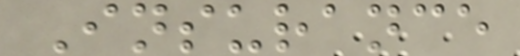Insurance
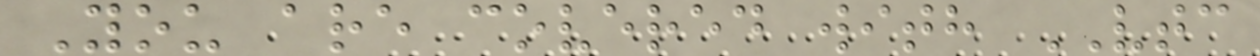You are covered with VTC
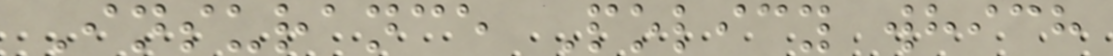Insurance Policy which
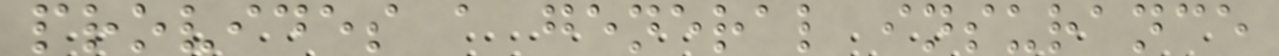provides a general insurance
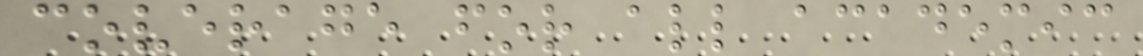coverage for all academic
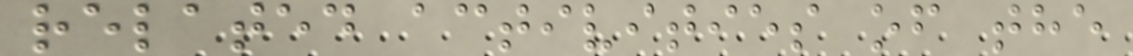related activities of the
